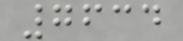7634
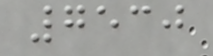7530
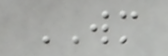WM
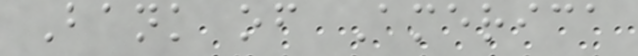Bank of America
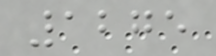1275
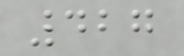427
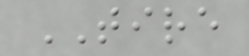TIRE
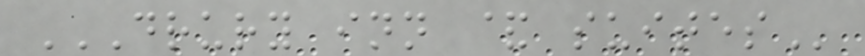DRURY INN & SUITES
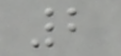2
